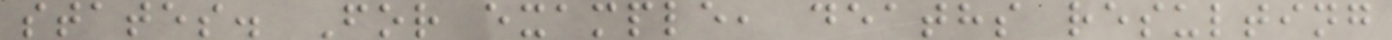states. For example, deaths resulting
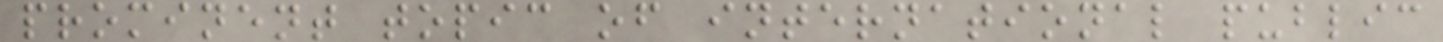prominent topic of international public
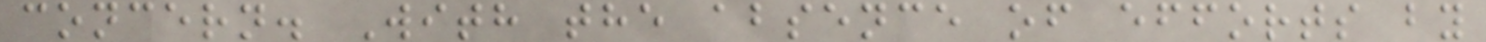concern. With the absence of efforts by
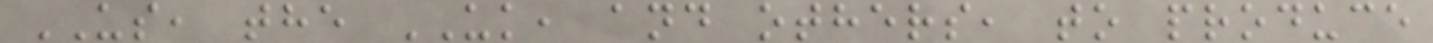US, the UK, and others, to produce
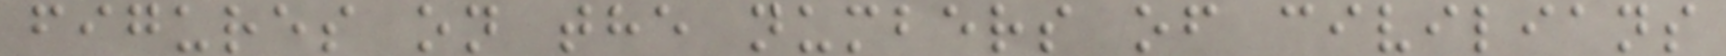figures on the numbers of civilians
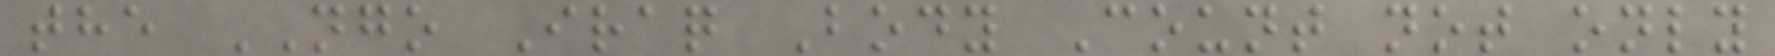the NGO Iraq Body Count not only
